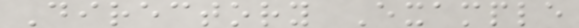Directory Example
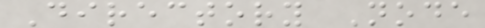Directory Node
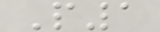P1
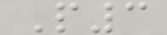P3
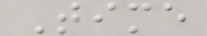Time
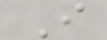I
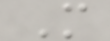M
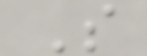S
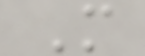M
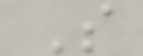S
